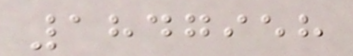1847958
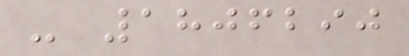- 1806290
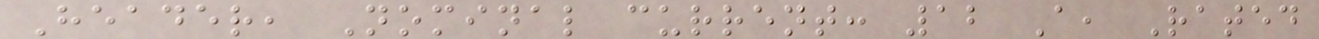Header, Nominal current: 12 A, Rated
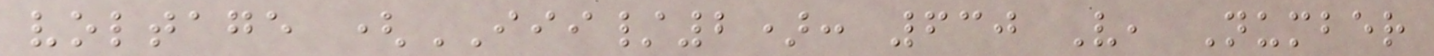voltage (III/2): 630 V, Number
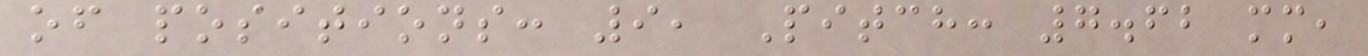of positions: 9, Pitch: 7.62 mm,
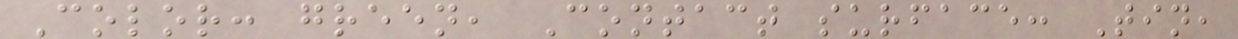Color: green, Contact surface: Tin,
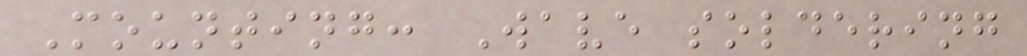Mounting: Wave soldering
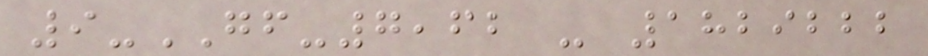9-GF-7,62 - 1829222
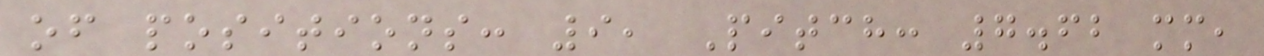of positions: 9, Pitch: 7.62 mm,
